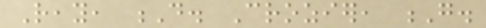Reay, D. Crozier, G.
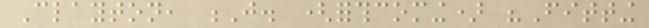Clayton, J. (forthcoming) "Fitting
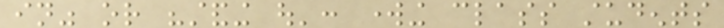in" or "standing out': working class students
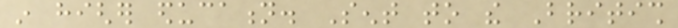in higher education. Sent to the British
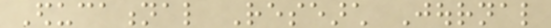Educational Research Journal
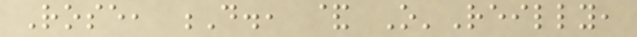Rose, D., & O'Reilly,
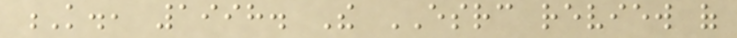K., 1998. The ESRC review of
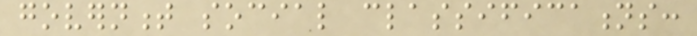government social classifications:
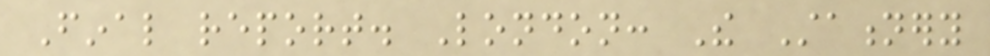Final report. London: The Stationery
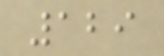129
